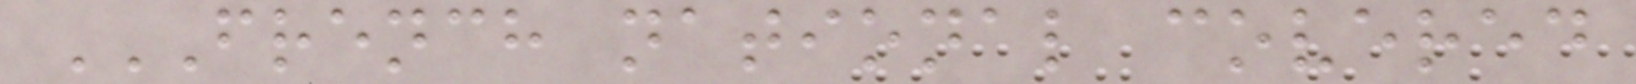FRENCH NATIONAL COVERED
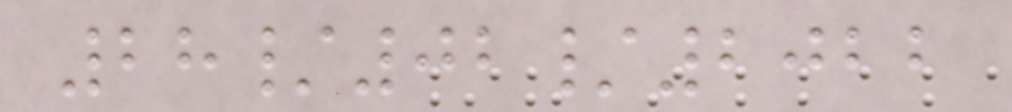28/02/2022
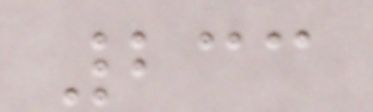233
